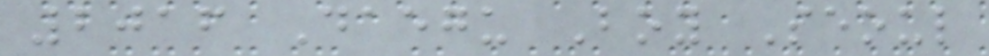2016 Daegu Boy Seoul
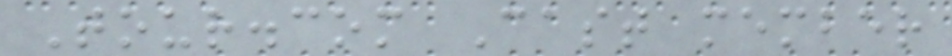Tour.com Cast member
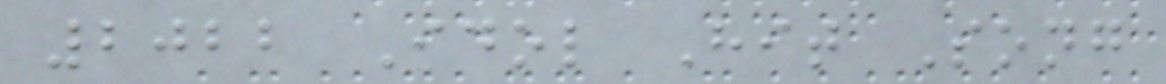2022 Idol Hit Song
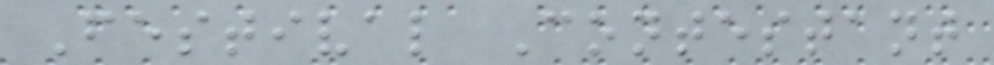Festival Contestant
